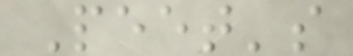Peet's
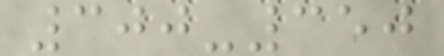300-350
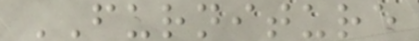FURNITURE
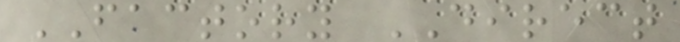FACTORY DIRECT
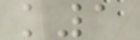k1
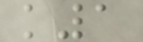k1
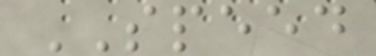SPEED
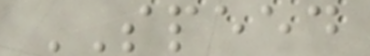SPEED
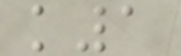k1
